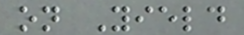on Yield
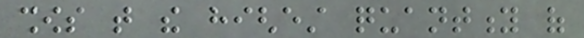shows that the highest quantity of
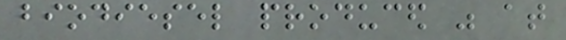biodiesel produced was at
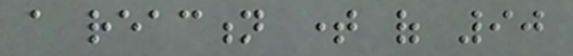a reaction time of 90
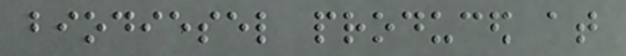biodiesel produced at
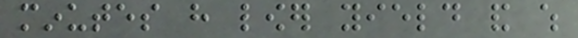minutes have lower yield and which
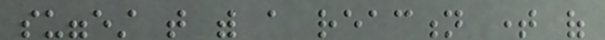suggest that with a reaction time of
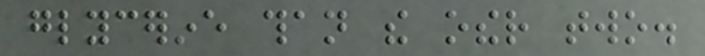glycerine than the other two.
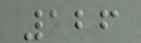126
